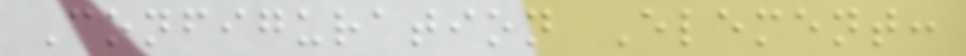Configuration Element:
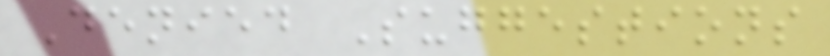Denied Suggestions
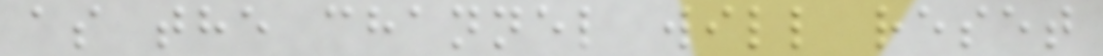as the channel will reset
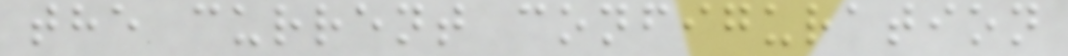the current configuration
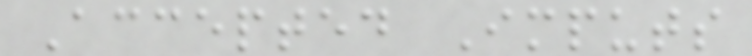Accepted Imputs
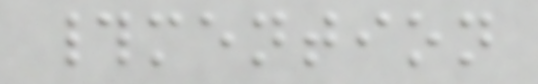#mention
